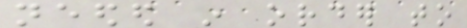needed in order to
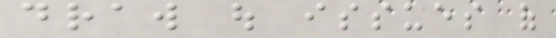draw out issues of
